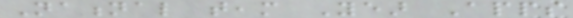National team Year Apps
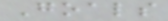Goals
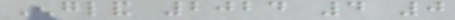England 2024 4 0
